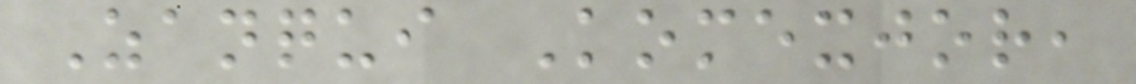Zanqui Komexjor,
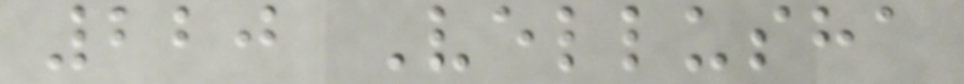220 Vellusha
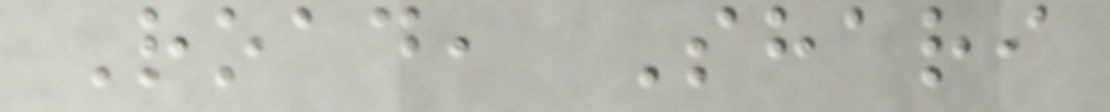Road, Shari
